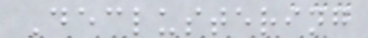Declustering
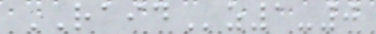RAIDz1-0
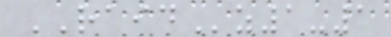RAIDz1-1
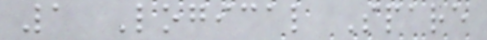1 Logical Spare
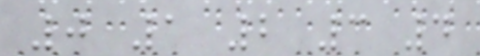0 1 2 3 4
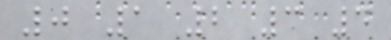0 1 2 3 4
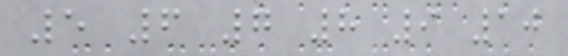5 6 7 8 9 10
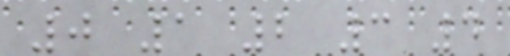0 1 2 3 4
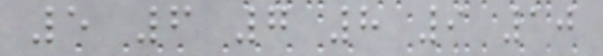5 6 7 8 9 10
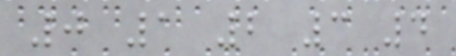0 1 2 3 4
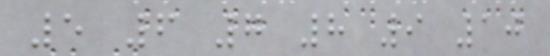5 6 7 8 9 10
